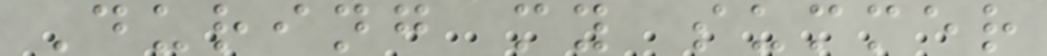During my summer
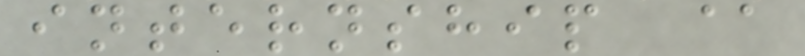internship @
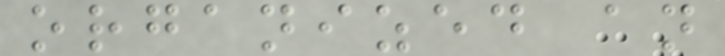organized an
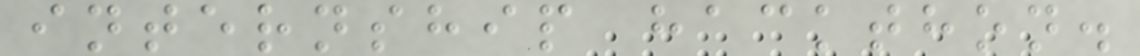internship hackthon.
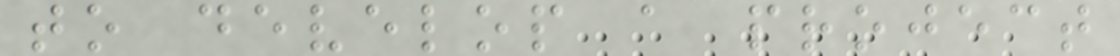to develop a project
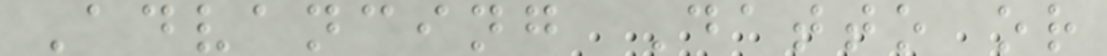Advancing Datto or
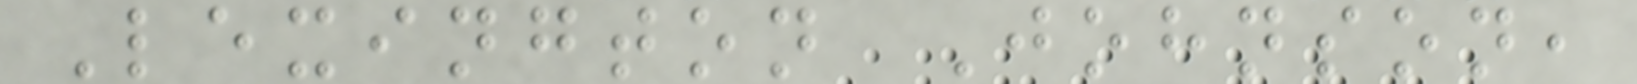Lexington Johnson,
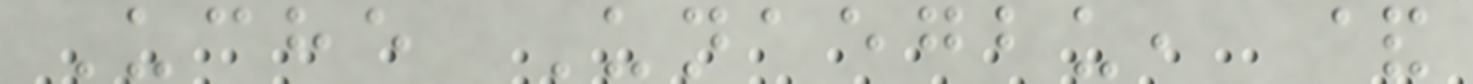Uche Unaegbu, &
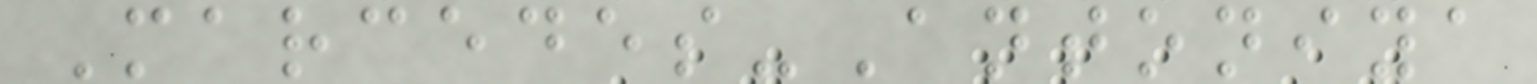Marcedes-Antoniya
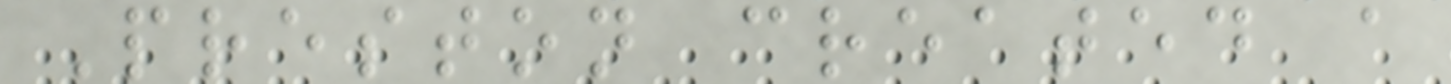Preston created a
